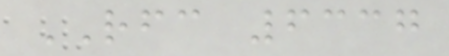RFC 6337
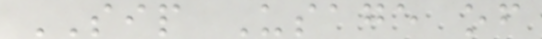SIP Usage of
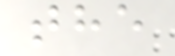the
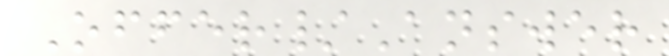Offer/Answer
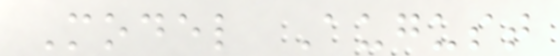Model August
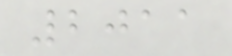2011
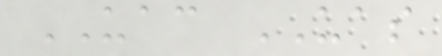UAC UAS
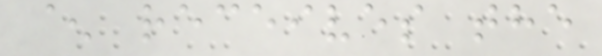^ receives the
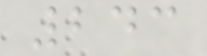243
